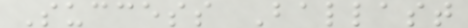Success Ballast
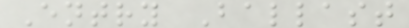Entry Ballast
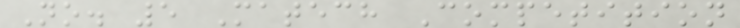No. 5 Matech Competition
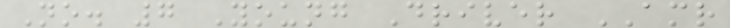No. 7 Young Driver AMR
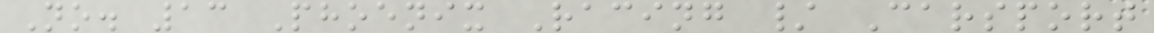No. 13 Phoenix Racing / Carsport
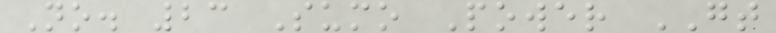No. 23 Sumo Power GT
